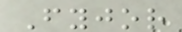Fyjor
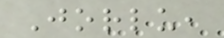Jorlu,
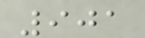901
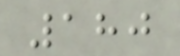180
